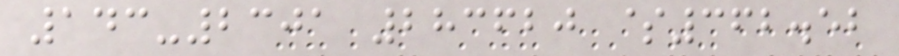143-2301 283620 $362.52
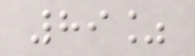89%
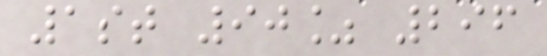1st 90% 296
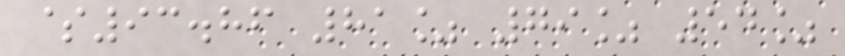$93.86 81% 79% 54%
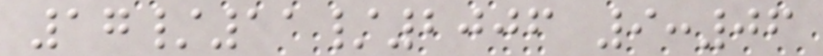17/11/2006 9:06
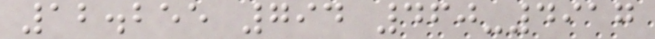12.255 794 460-4917
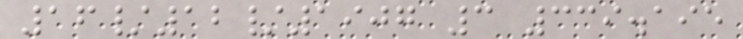16/12/1907 3 339.195
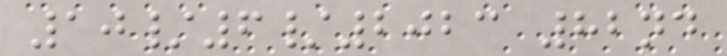10/6/2023 82nd
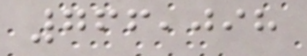766,098
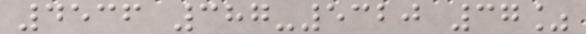4536 387-5320 37%
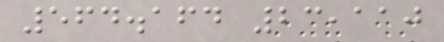564.164 23,110
